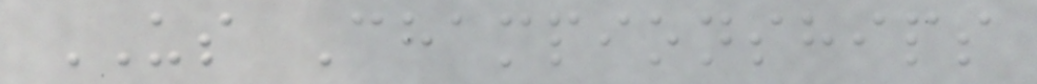US Championships
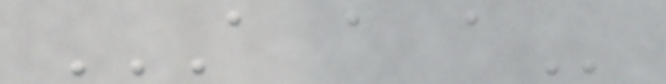A A A
